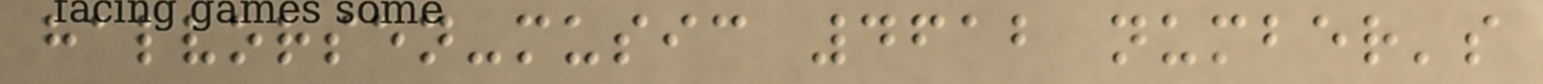halvorsen-music 4612 number's
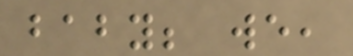baby; we,
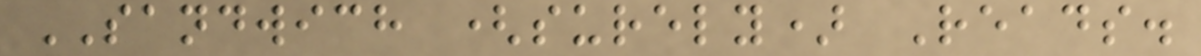SANDWICH (surely) Reads.
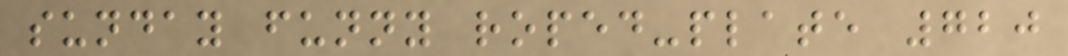sunday funny roped-plate 720
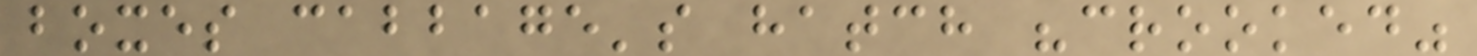boxes cabbage's hatch "crooked"
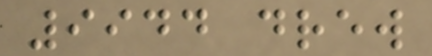9944 drew
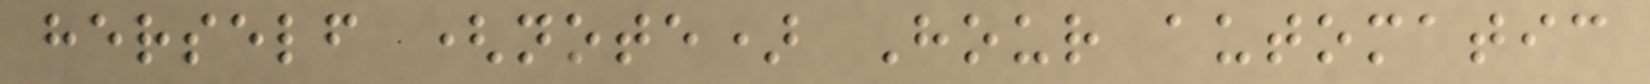herself (note) Hour automatic
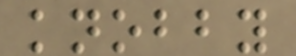knobby
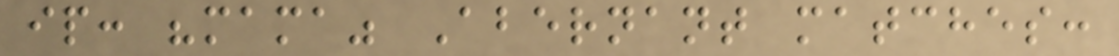ip: "mama" Abernant matches:
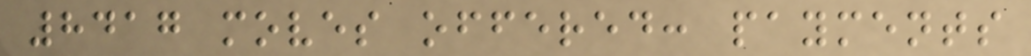8417 moves offered: payments
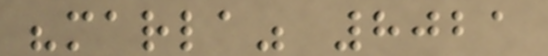"marla" 8021
